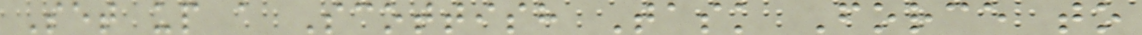Set up a Scottish Task Force to
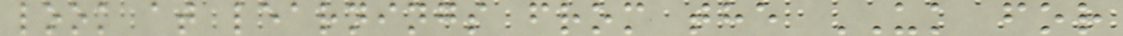look at learnings from the UK for
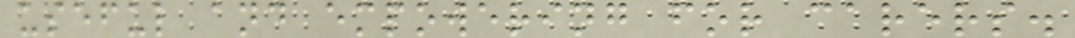useful and empowering for carers.
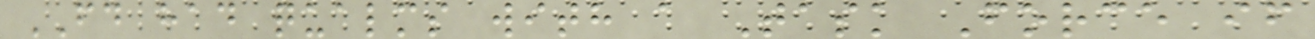FD had qualms with a Task Force if
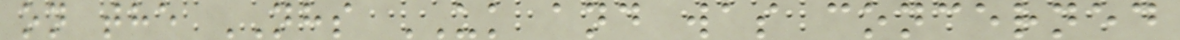on the NHS UK and was concerned
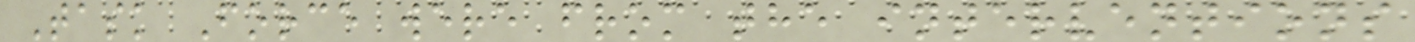Task Force were from the interventions
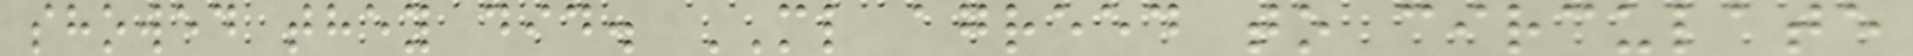showed they did. ML agreed to circulate
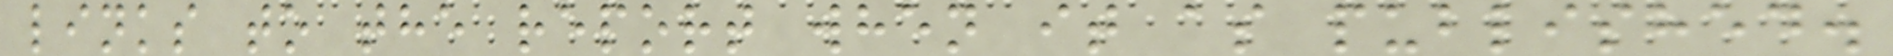links to the report when it as published.
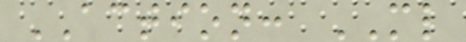ACTION: ML
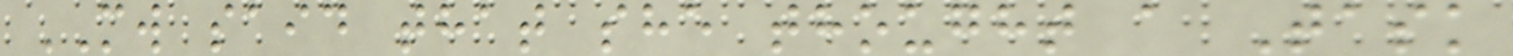MW said that she thought a Task
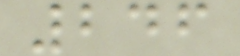246
